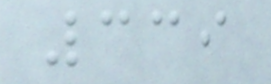339
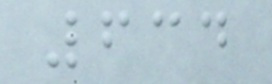634
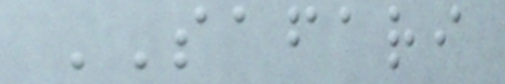SAFARI
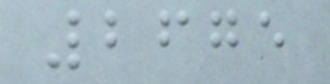2675
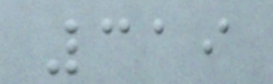319
